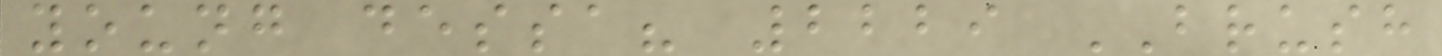young dessa? 2229 BRUSH
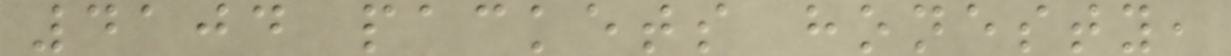4104 packets honesty,
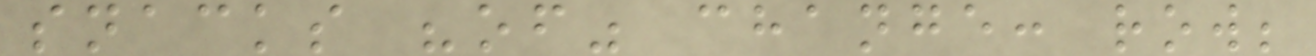snacks "of" change: row;
